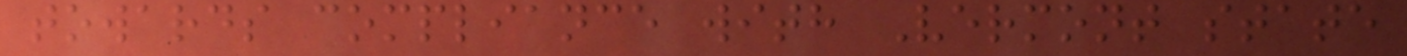towards compliance with Vermont state
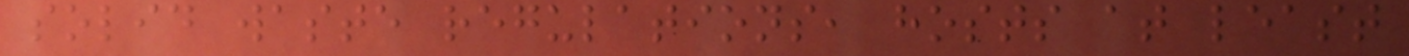solid waste regulations, hosts at least
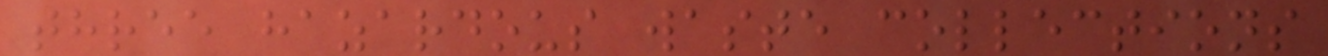three hazardous waste collections
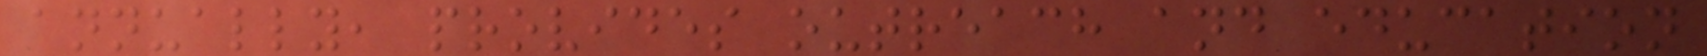annually, provides outreach and education
